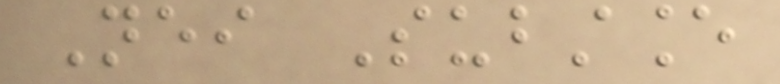Neither Substance
